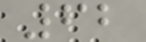62
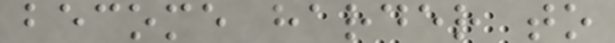become harder to
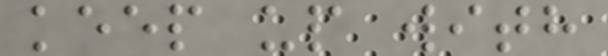keep up with
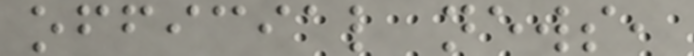official news,
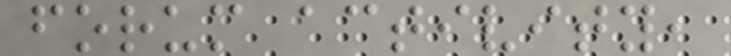forum activity,
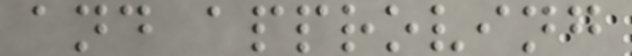and approving
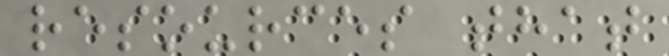resources that
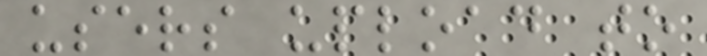users upload to
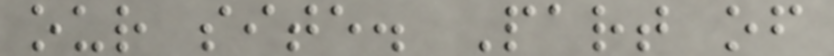our site. Part of
